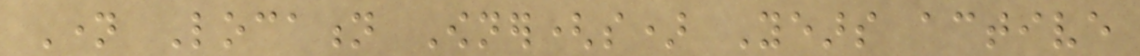Name Location Owner(s) Years active
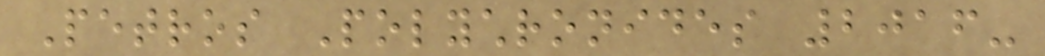Petros Polychronides 2016-
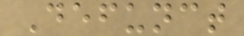Defunct
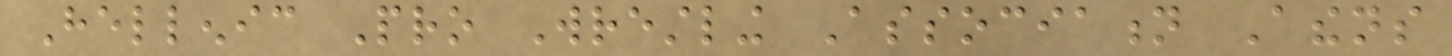Hellenic Pro Wrestling Association Athens
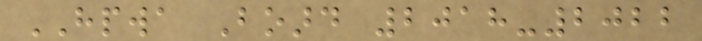HPWA Board 2018-2022
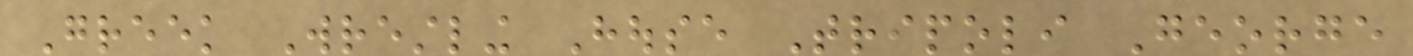Greek Wrestling House Tripoli George
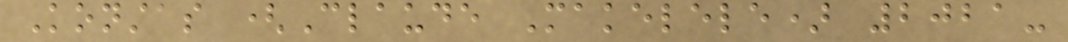Konstas (Claude Makelele) 2021-
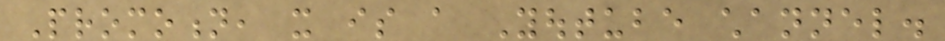Promotion, it is a Youtube channel.
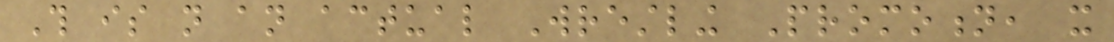This is not an actual Wrestling Promotion, it
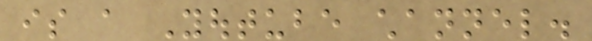is a Youtube channel.
